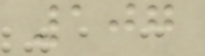107
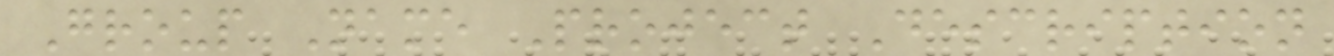Group Name Project Description
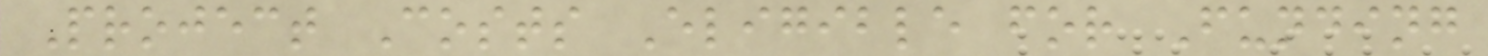Project Costs Eligible for Funding
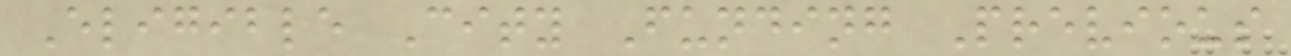Eligible City Funding Previous
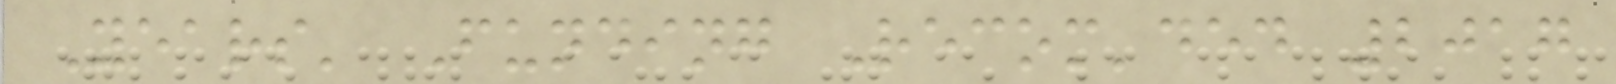Years' Funding Recom'ded 2017
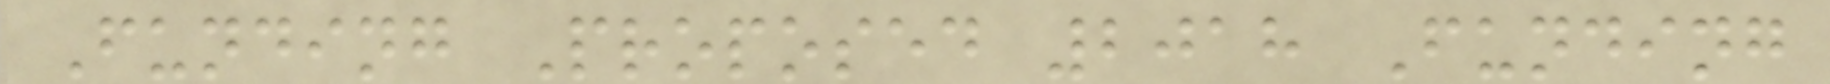Funding Proposed 2018 Funding
